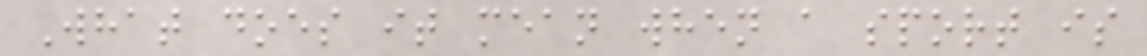What does it mean when a sport is
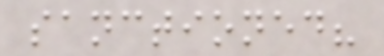sanctioned?
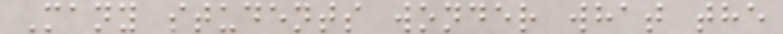Many students wonder what the
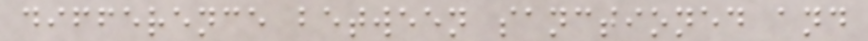difference between sanctioned and
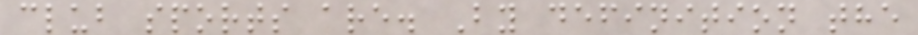club sports are. By definition the
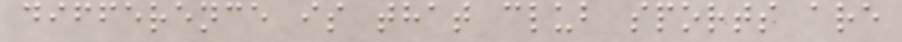difference is that club sports are
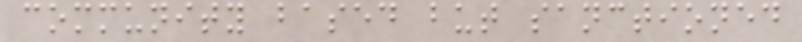community based but sanctioned
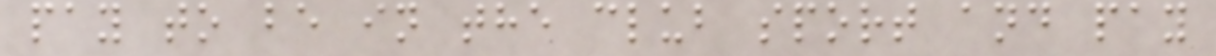pay to be in the club sport and pay
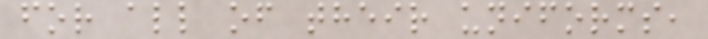for all of their uniforms,
